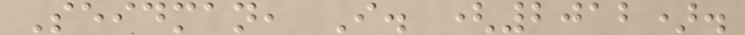Seidman, I. (2012).
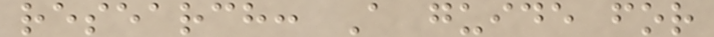research: A guide for
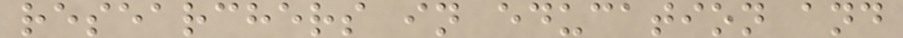researchers in education and
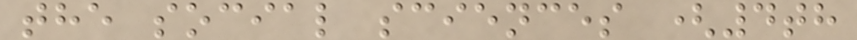the social sciences (4th
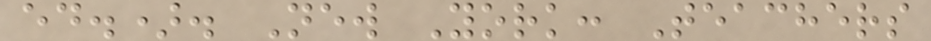ed.). New York: Teachers
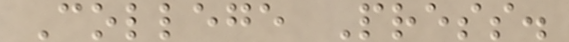College Press.
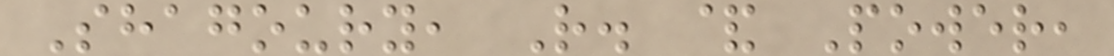Shagoury, R. & Power,
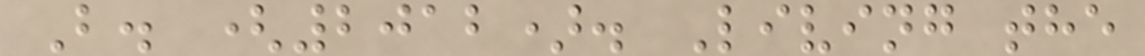B. (2012). Living the
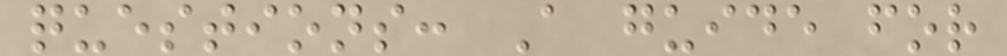questions: A guide for
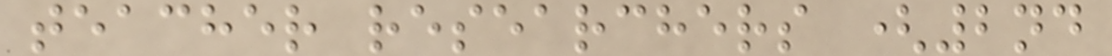teacher researchers (2nd
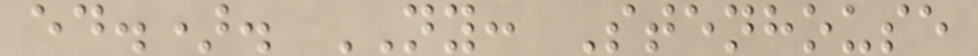ed.). NY: Stenhouse
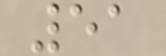51
